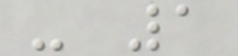- 1
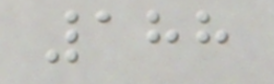188
